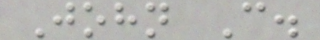John C.
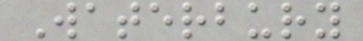Waterbury
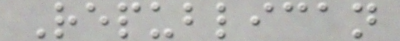Republican
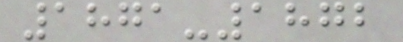1871-1872
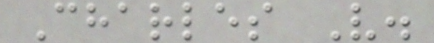Charles V.
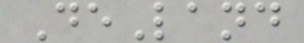DeLand
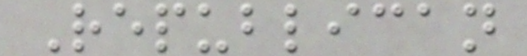Republican
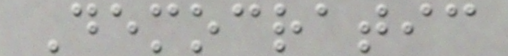Democratic
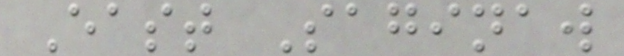East Saginaw
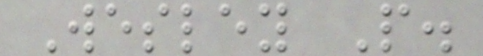Wesley P.
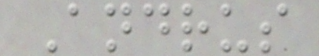Andrus
